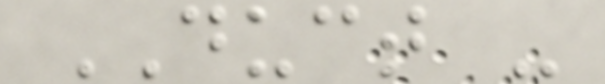DUCT -
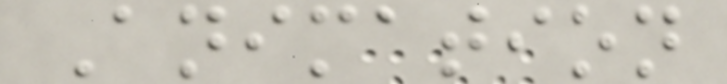Animation
